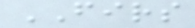FIRS
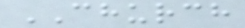CHURCH
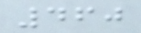460
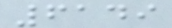6149
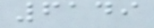6149
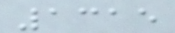1315
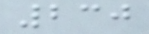230
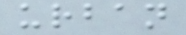urban
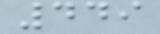449
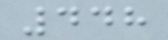448
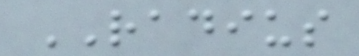RADIUS
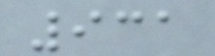931
